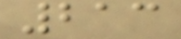213
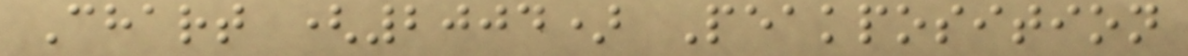Chart (2004) Peakposition
